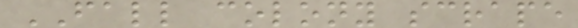FALL colony scrape
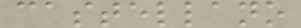castellano
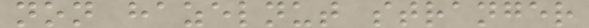non hazelnut stranger
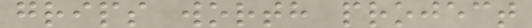grips worth project
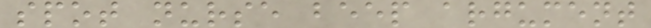spot nurse beep argument
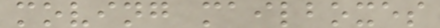moving mailboxes
